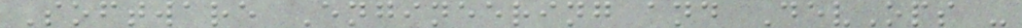Software Engineering and DevOps -
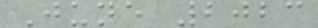June 2023
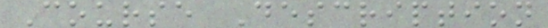Course Description
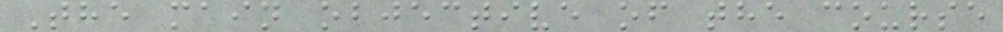The main objective of the course
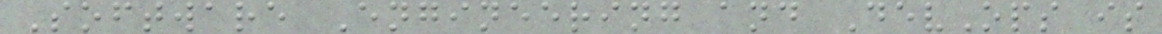Software Engineering and DevOps is
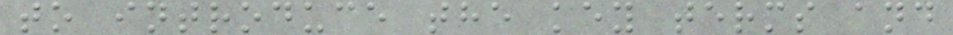to introduce the key terms and
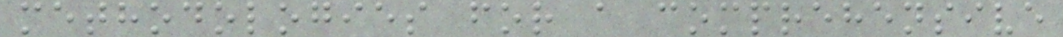methodologies for a comprehensive
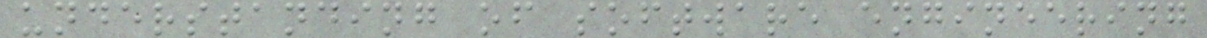understanding of software engineering
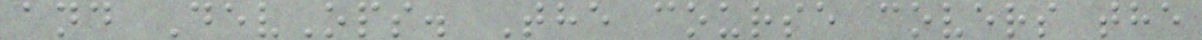and DevOps. The course covers the
